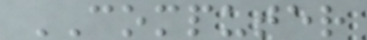COMPUTER
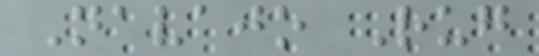Navajo Rug
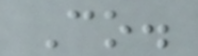Co.
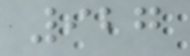927
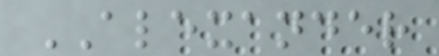ALEXANDER
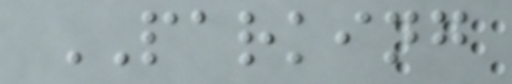PARKING
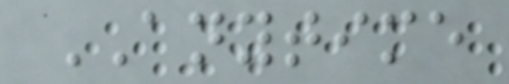ANYTIME
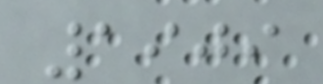1909
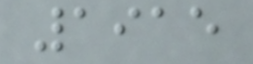1915
